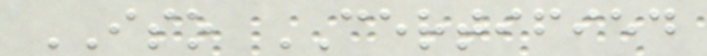ISO CERTIFIED
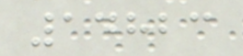14823
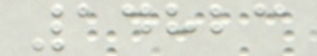14823
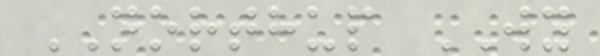NORTHUP WY
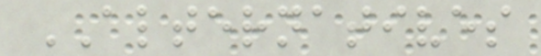ALTERNATIVES
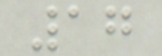17
